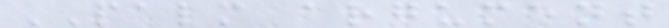PALM argument
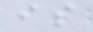is
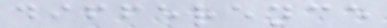difference
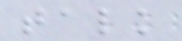talk
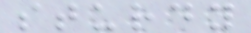sturdy
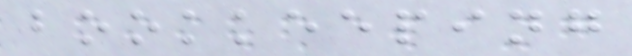bookkeeping
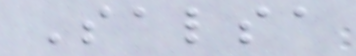Salsa
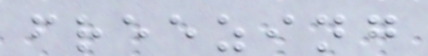freezing
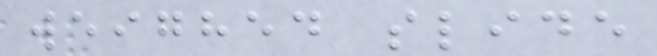weighed slide
